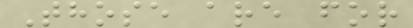Those are for
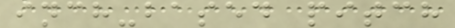inch-based pitch
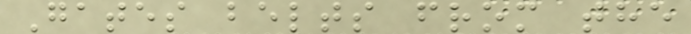Gates belts from the
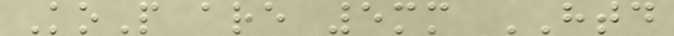KoP are 5mm HTD
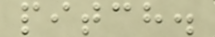pitch.
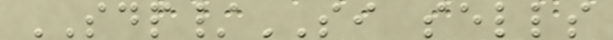SDP/SI sells
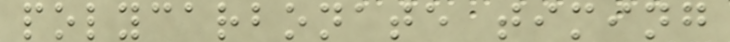polycarbonate timing
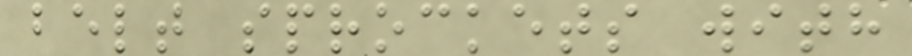belt sprockets with
